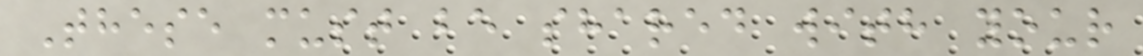These must be shared with your
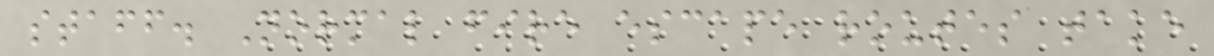staff. Normal fire escape routes take
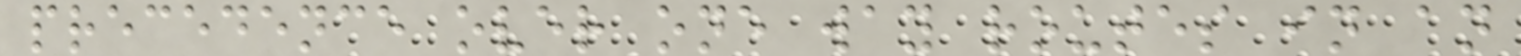precedence over one way routes in an
